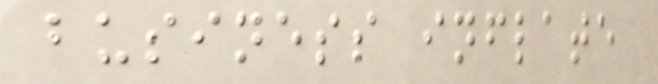business inflate
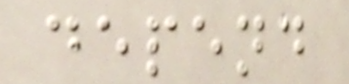depend
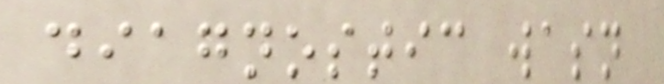diagnostic wasn
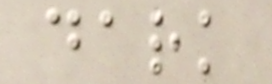dark
